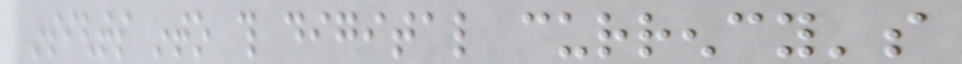insights into this digital currency's
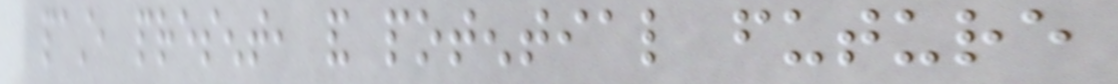past, present, and potential future
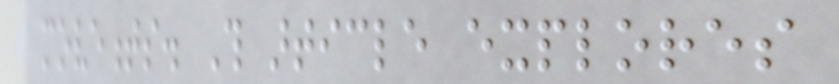movements. This article explores
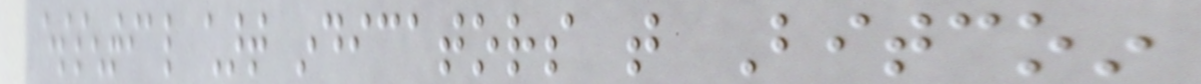essential chart indicators that Bitcoin
